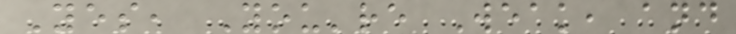Yes, You're Weak, and
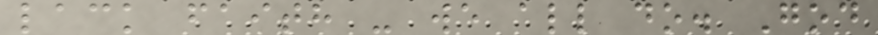lack faith - we all do. God
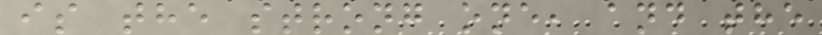is the strong one, and the
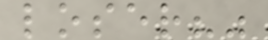loser?"
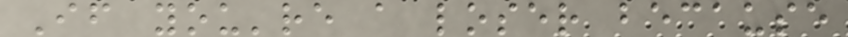If you're a loser because
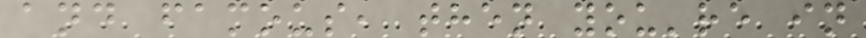and famous, then you're in
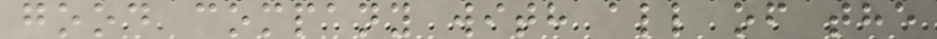good company with all of the
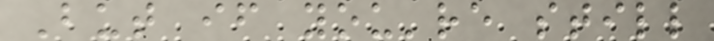But if you're still
